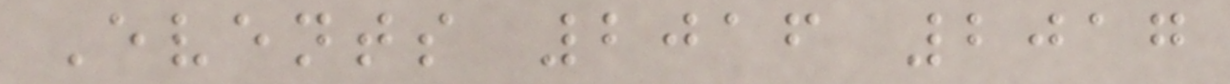Events 2016 2017
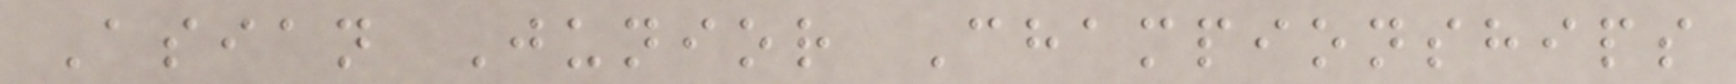Asian Junior Championships
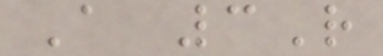A 3R
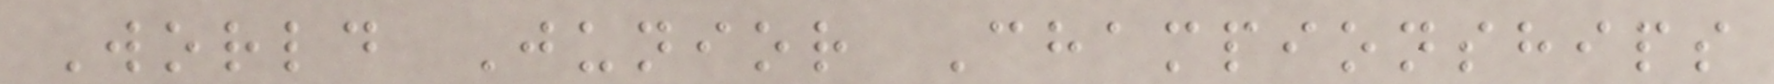World Junior Championships
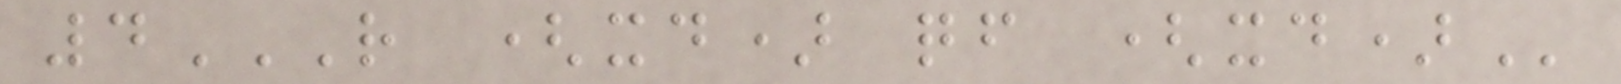4R (XD) QF (XD)
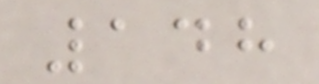148
